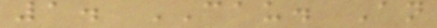1. CAU. An
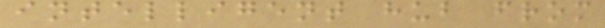intelligent hub from
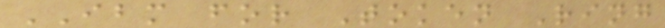IBM for Token Ring
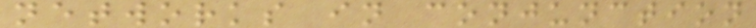networks in conjunction
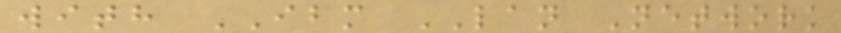with IBM LAN Network
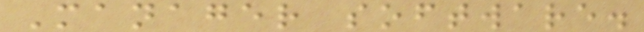Manager software.
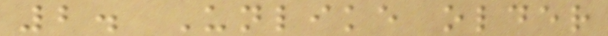2. Unlike older
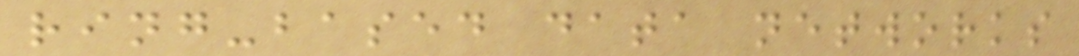ring-based data networks
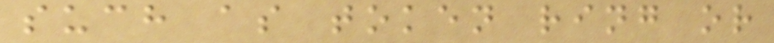such as token ring or
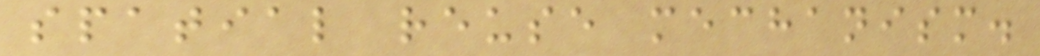spatial reuse mechanism.
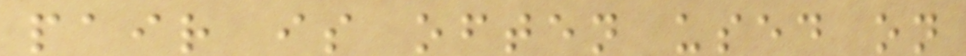pair is often used on
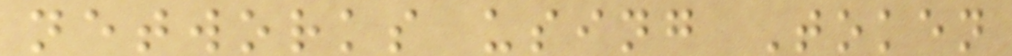networks using Token
